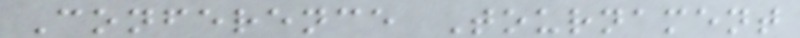Conference Tournament
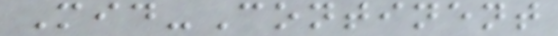Mid-Continent
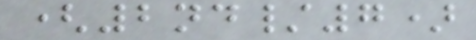(2nd/7)
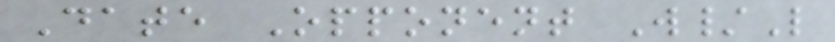Date Opponent W/L
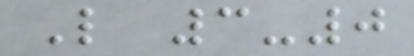L 3-0
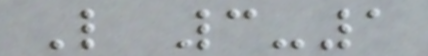L 3-1
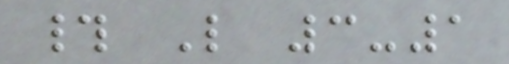# L 3-1
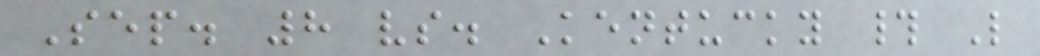Sep. 8 vs. Kentucky # L
